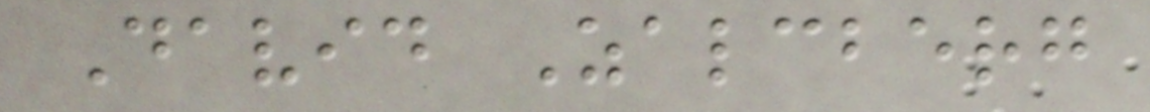David Zalcberg
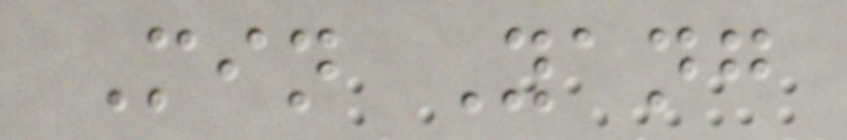Min Yang
